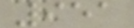951
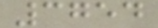3754
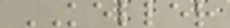KELLER
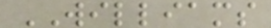WILLIAMS
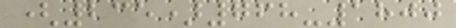(235)768-1800
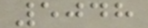5048
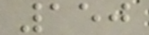150
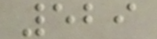529
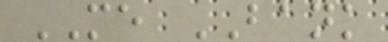ME BANK
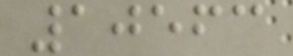10563
